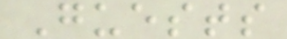Guests
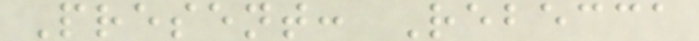Present: Rebecca
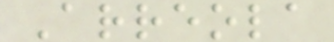Arreola
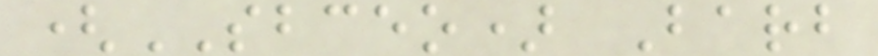(SBCEO) Barb
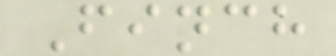Finch
